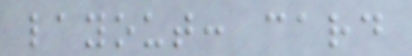layout: card
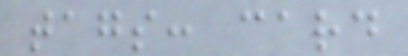tags: card
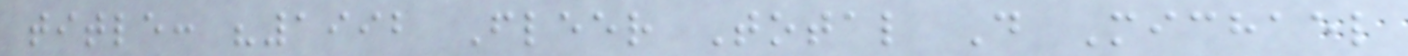title: "1992 Fleer Total D Michael
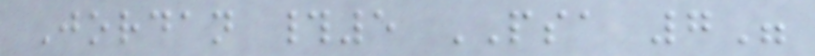Jordan #5 PSA 7"
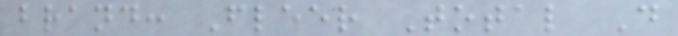brand: Fleer Total D
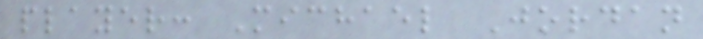player: Michael Jordan
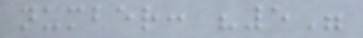number: "5"
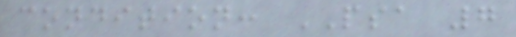condition: PSA 7
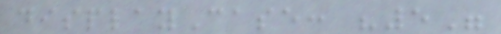displayCase: "5"
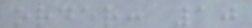order: 10
